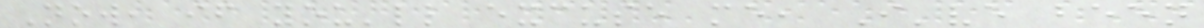Now, if you'll excuse me, I've been
